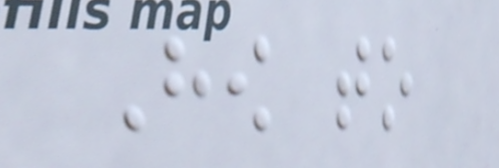How to
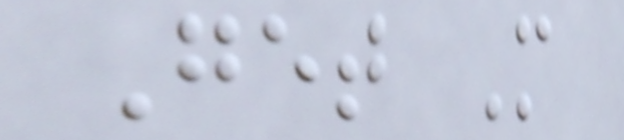Get More
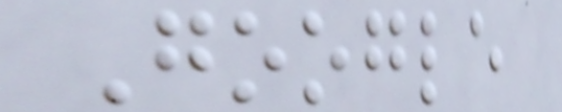Google
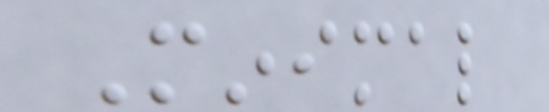Minimal
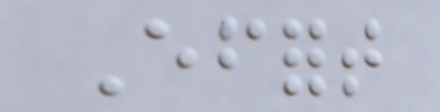Effort
